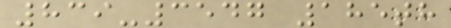839-3547 185th
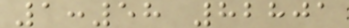1:58 82801
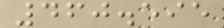460.595
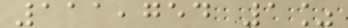111,754 1%
